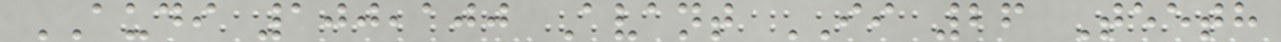AUDI 100,100 Avant II 26 Teeth
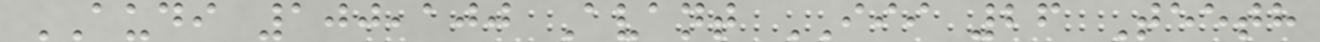AUDI 100,100 Avant III 26 Teeth
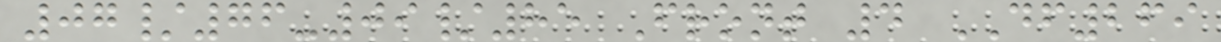07/76-09/85 Front 4 DF269
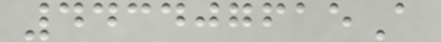443407615A
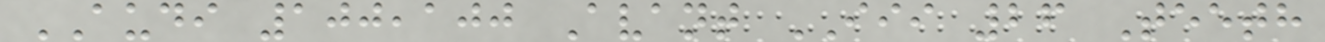AUDI 100,100 Avant III 26 Teeth
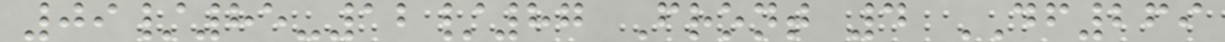09/85-12/87 Front 4 DF269
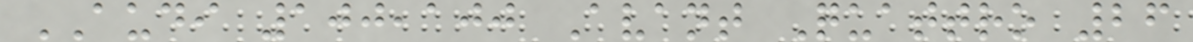AUDI 100,100 Avant Quattro 26
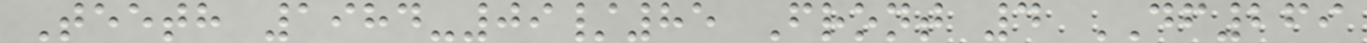Teeth 1984-09/85 Front 4 DF269
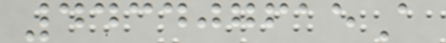443407615A
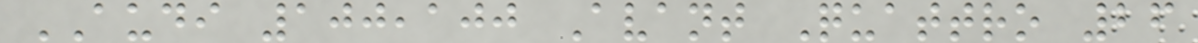AUDI 100,100 Avant Quattro 26
